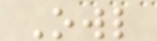Owl
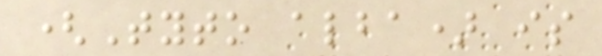(Tyto alba) is
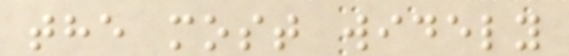the most widely
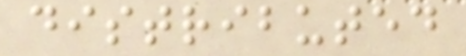distributed
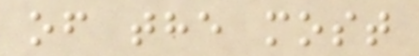of the most
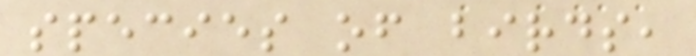species of birds,
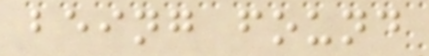being found
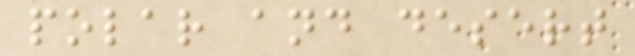polar and desert
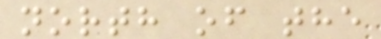north of the
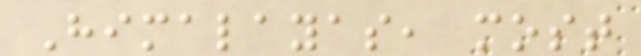Himalayas, most
